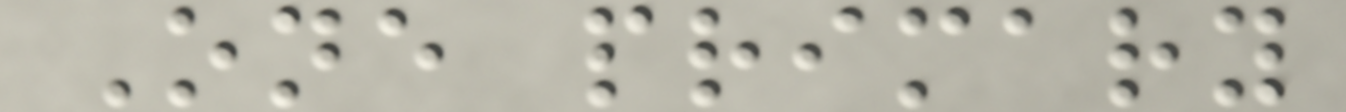One primary
